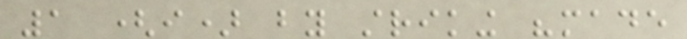1 (i) by striking "made
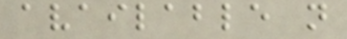available not
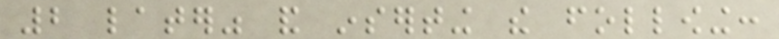2 later" and inserting the following:
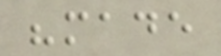"made
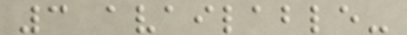3 available-
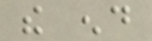the end
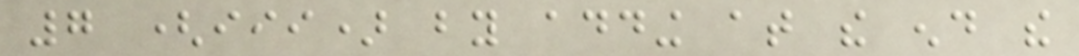7 (iii) by adding at the end the
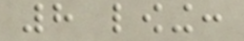8 lowing:
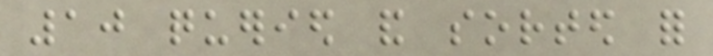10 queried and sorted for
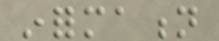information
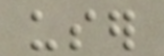user
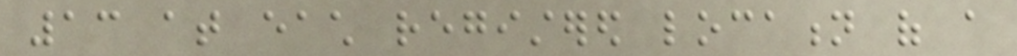13 at each registered location of a
